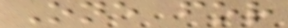One for
